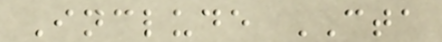Include CTA
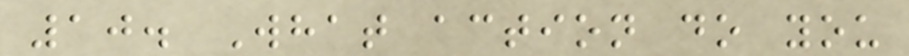10. What action do you
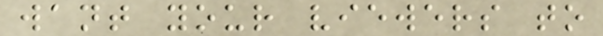want your viewers to
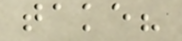take?
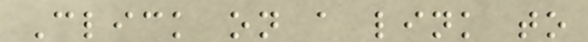Click on a link to
